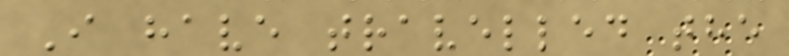I have travelled the
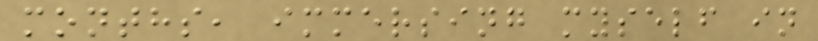months, immersing myself in
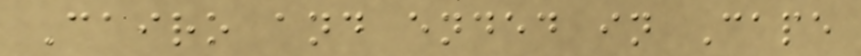Cairo and ended in Cape
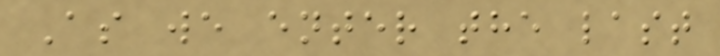As we enter the last
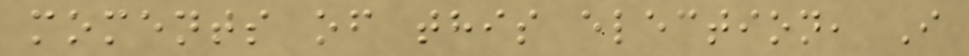moments of this election, I
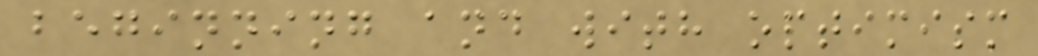beginning and with optimism
